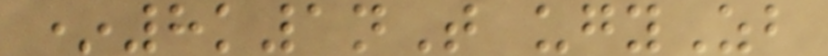*8k1nT ugyZb
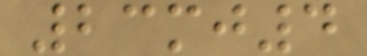23mj4
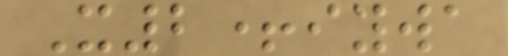X2+iywa
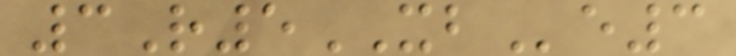3R5XBe3
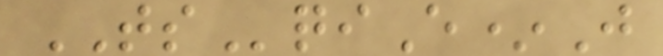TSqiE*J
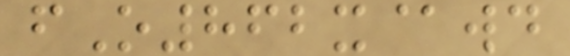fO862x@wd
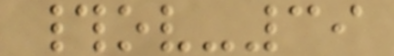#ov-39
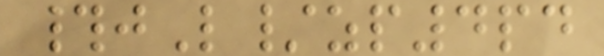#jL/zp4pd
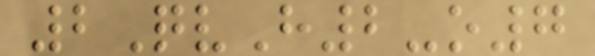2QvH2-o7
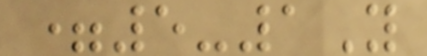=5-1Y
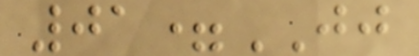01=JJ
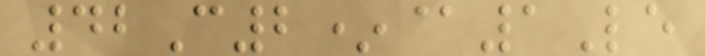42C2*@1Le
